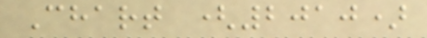Chart (2010)
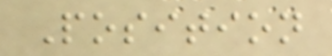Position
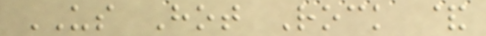US Hot Rock &
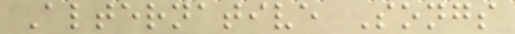Alternative Songs
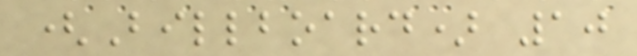(Billboard) 10
